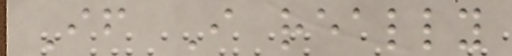If I really
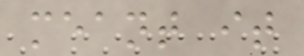meant it
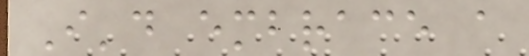I'd embrace a
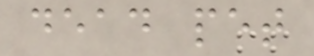dead pet
